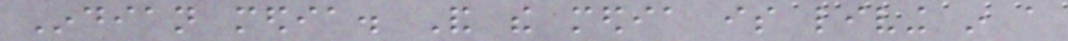Indian media. And the media is living in a
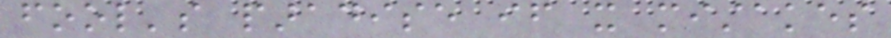fool's paradise if it mistakes
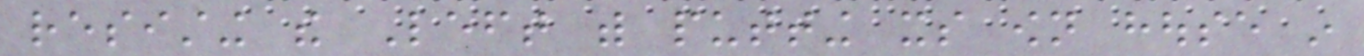resisting the Left with putting its own house in
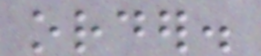order.
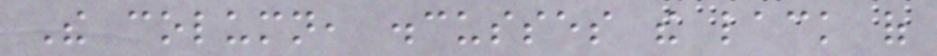The column, discusses the lack of
